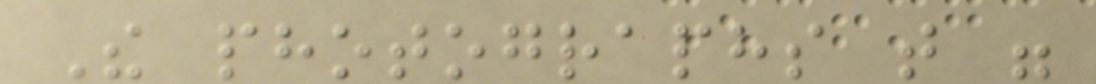The photographs that were
